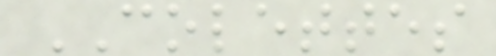COLETTES
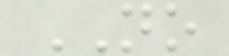NO
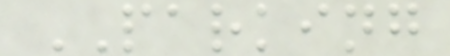PARKING
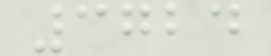3724
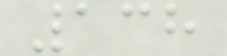138
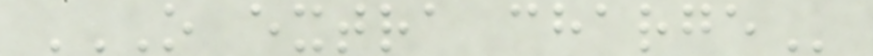O EXTRA CHARGE
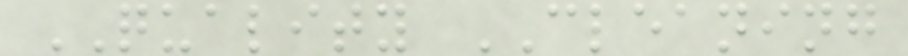QUALITY CLEANING
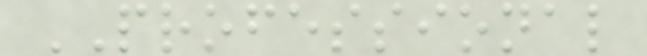PROFESSIONAL
